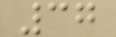37
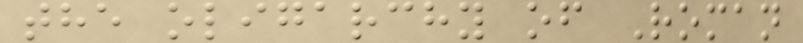the oligarchy of Roman
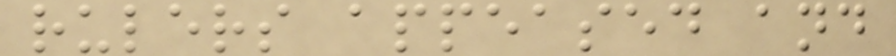rulers appeased and
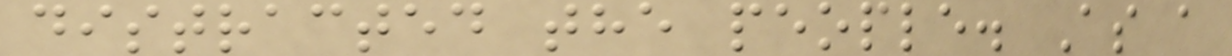distracted the people. As a
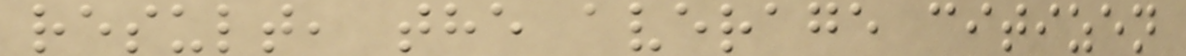result, the average citizen
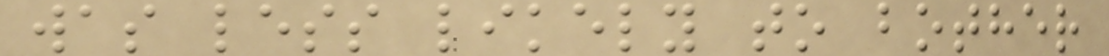was less likely to bother
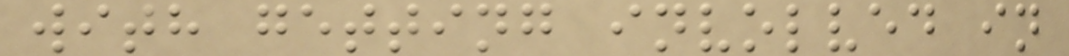with getting involved in
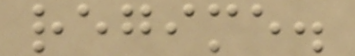regime.
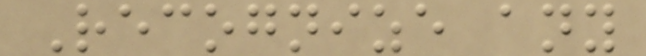Recognize any
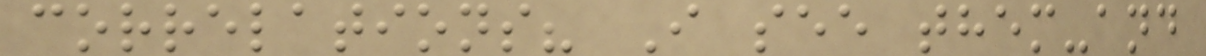correlations? I see them-and
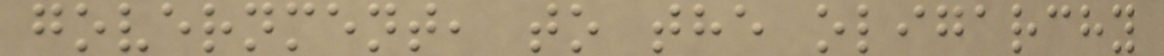government, to the oligarchy
